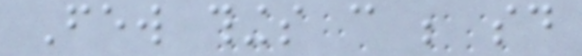Few things can be said
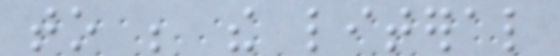to be the literal
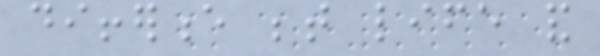difference between life and
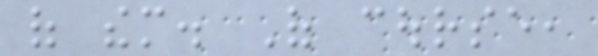of them. Of course,
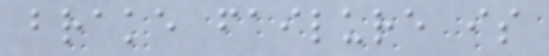brake failure is
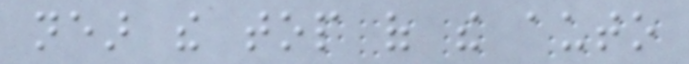near the top of the auto
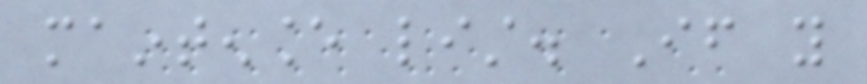maintenance list. If you
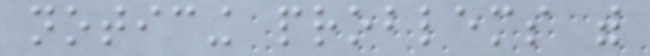noticing problems with
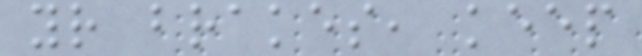your brakes, keep
